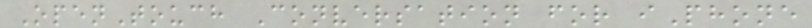OpenTouch Conversation for iPhone
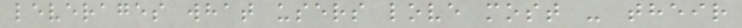leverages what users love most - their
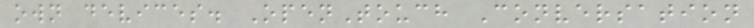own devices. OpenTouch Conversation
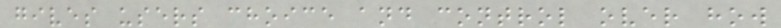gives users choice and control over how
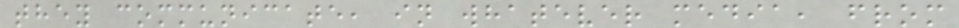they communicate, in whatever media, from
